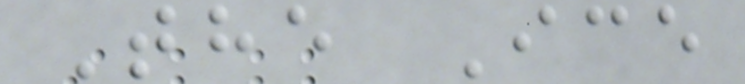The Ice
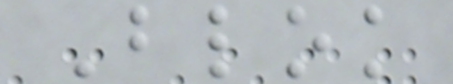Blok
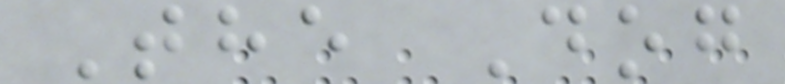The Dog
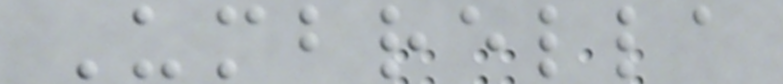Umbrella
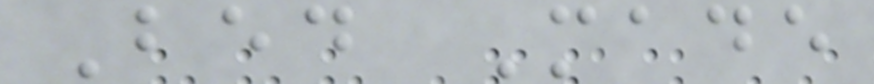Bed Made
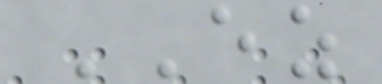EZ
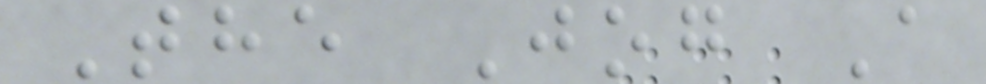The Jog A
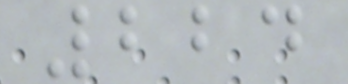224
